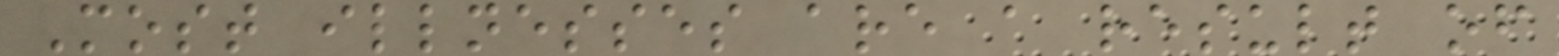Most illnesses are a result of
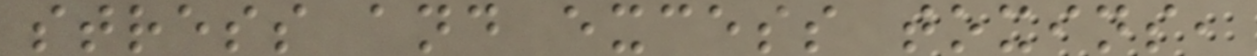stress and excess toxins,
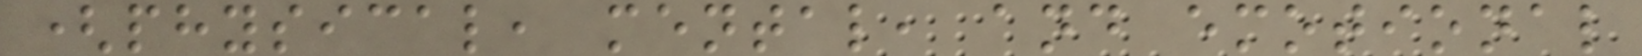(physical, mental, and emotional
